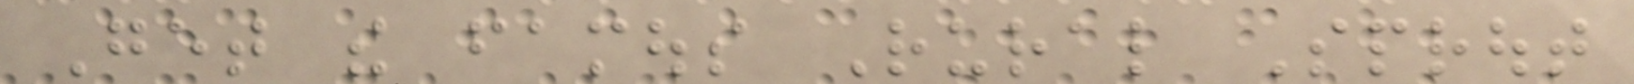Get the famous Rural Sprout
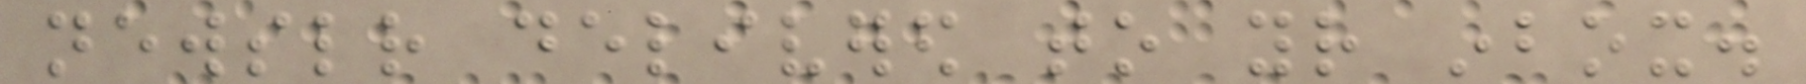newsletter delivered to your inbox.
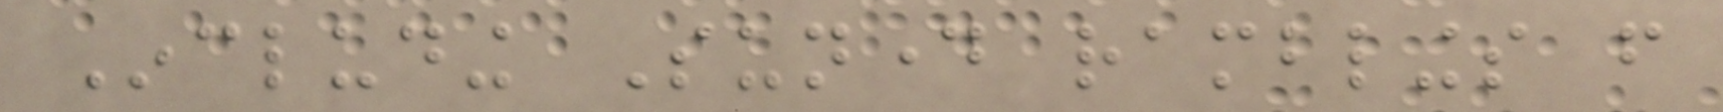Including Sunday ramblings from
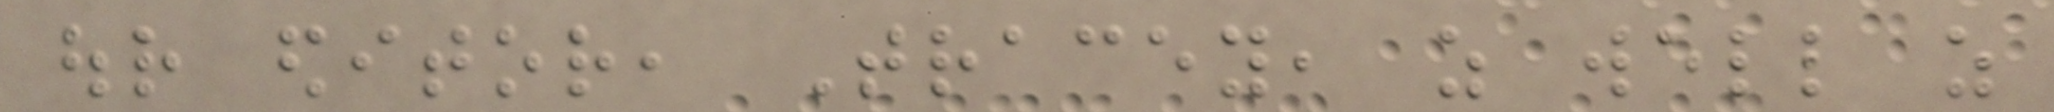our editor, Tracey, as well as
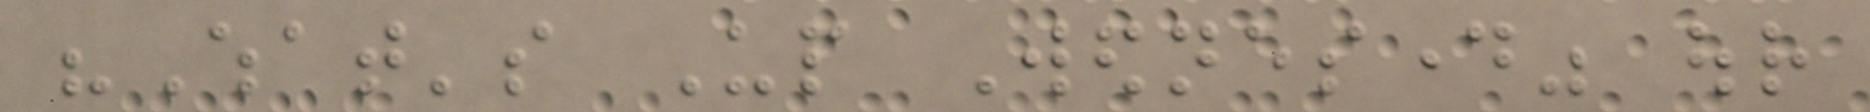"What's Up Wednesday" our
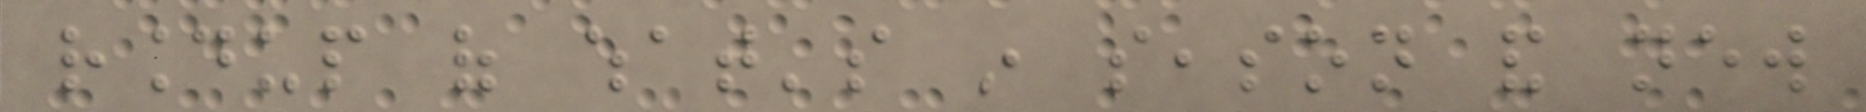roundup of what's in season and new
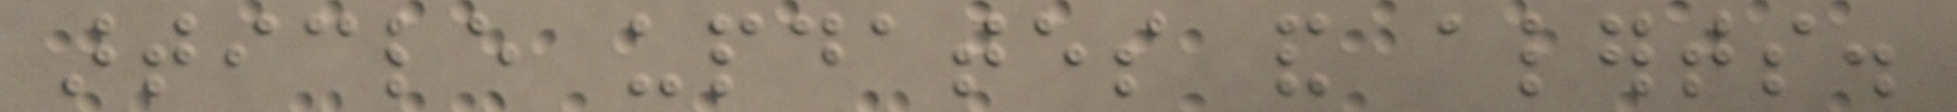article updates and alerts.
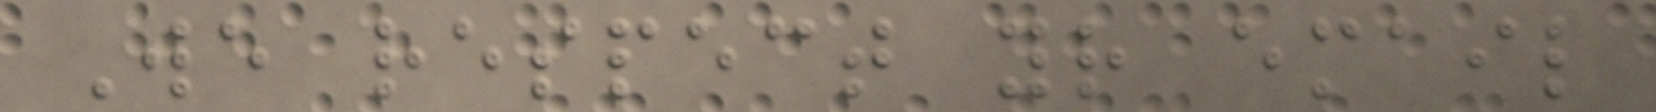We respect your email
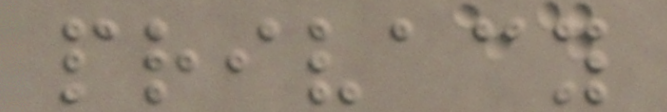privacy
